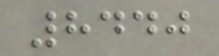8440
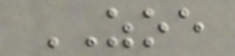ZOE
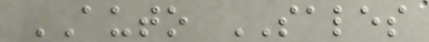AUTO SALES
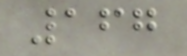167
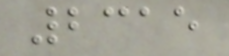2315
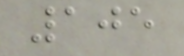105
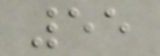55
